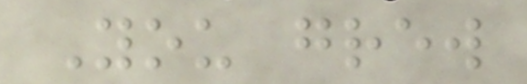You grew
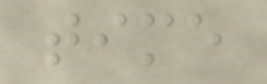time
